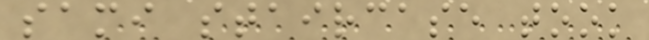sami staircase took
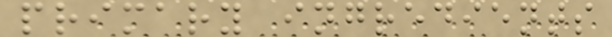primary ingredients
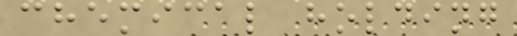chemical holding
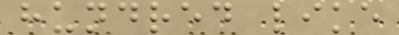hundred like
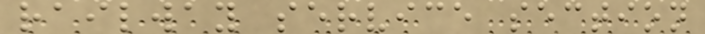railway service section
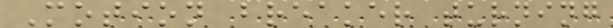Motion breaker turning
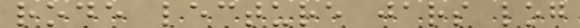rode lecture jars log
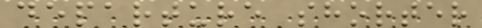departure shorter
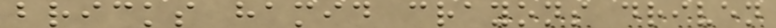bricks hamid crayons driven
